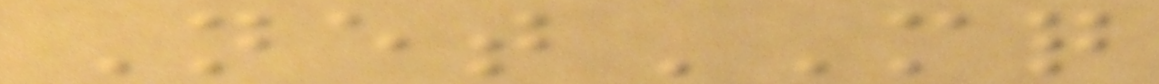NetMQ
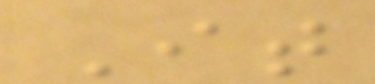It
